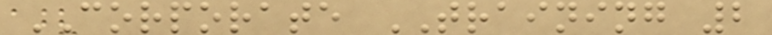CORPORATE TRAINING 2
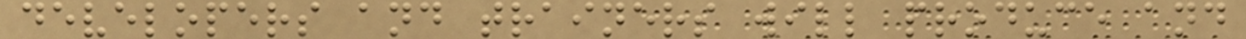developers and trainers will produce and
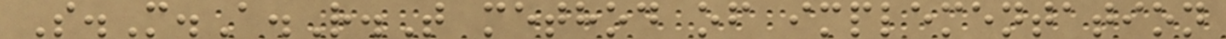S.M.A.R.T method of implementation
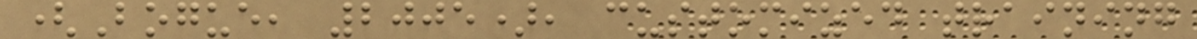(Bogue, 2005), customized training
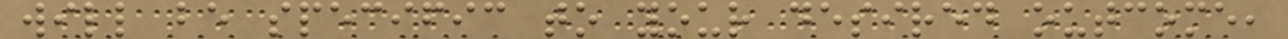will be specific to your desired outcome,
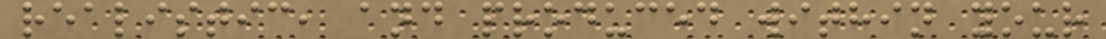realistic, and produced within your
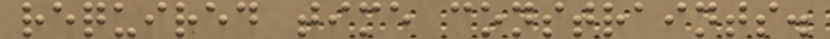required time constraints.
